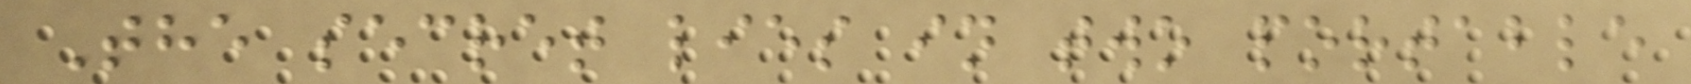The secret lies in two portable
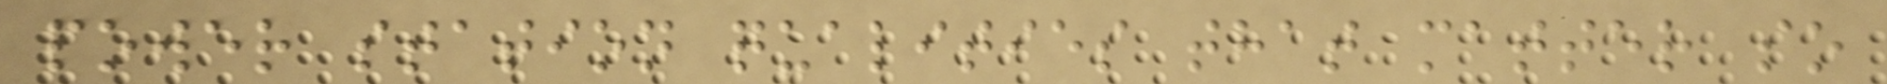power station qualities that matter so
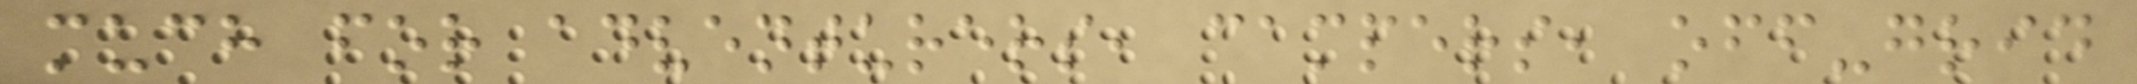much for adventurers, campers, off-grid
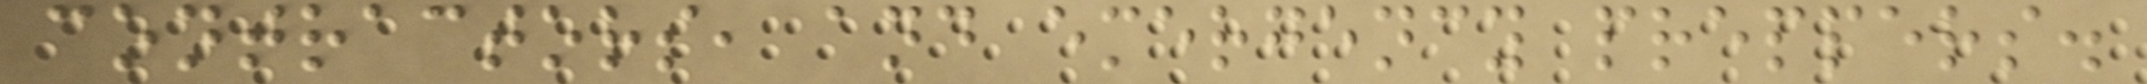contractors, and emergency preppers.
